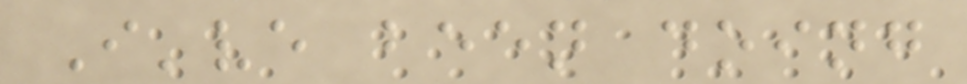I've been doing
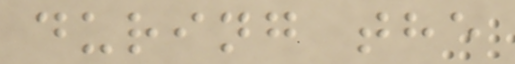during the
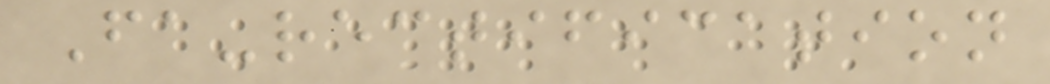Fa-rectification
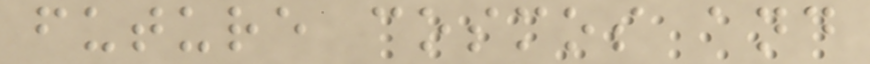future cosmos and
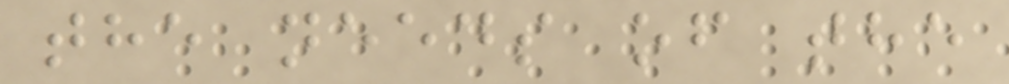the needs of the
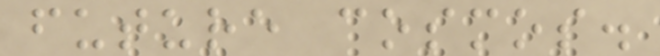future cosmos.
